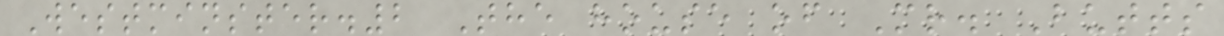Westminster.2 The house of Mr. Butts
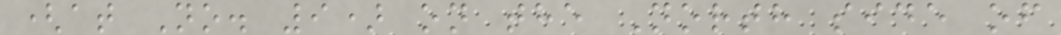(at No. 9) on the North side of
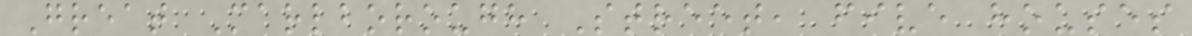Great Marlborough Street, five houses
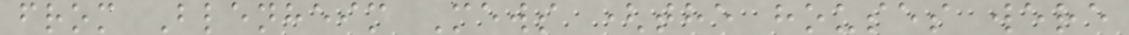from Blenheim Mews (the houses were
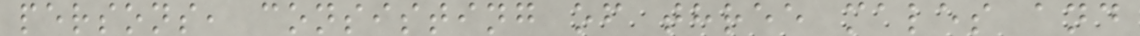persons, consisting of three males and
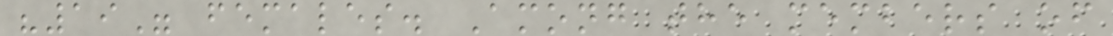"19" females. Among the members of
